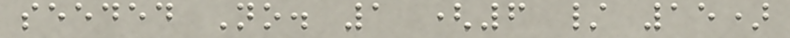seeded No. 1 (6 / 15)
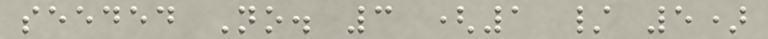seeded No. 3 (1 / 5)
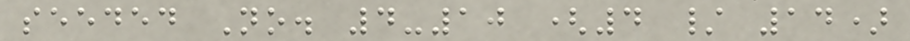seeded No. 4-10 (4 / 14)
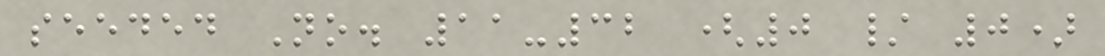seeded No. 11-32 (0 / 0)
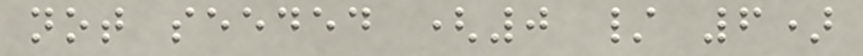not seeded (0 / 6)
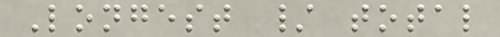Longest / total
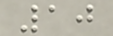10
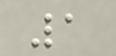1
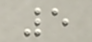5
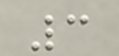3
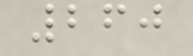260
